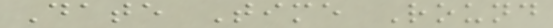Date Time Round
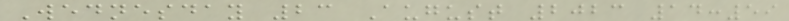Wednesday 23 August 2023 14:59
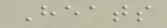Heats
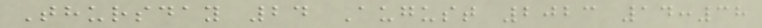Thursday 24 August 2023 14:38
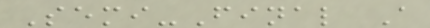Semi-Final A
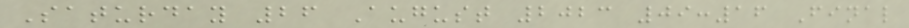Saturday 26 August 2023 09:16 Final
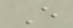E
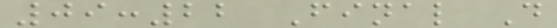09:22 Final D
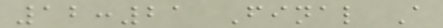12:21 Final A
